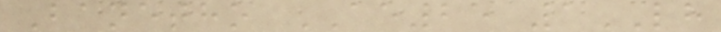Banetho AE25 1LH
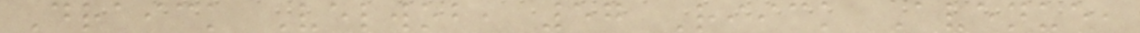Draick Velwob, 57 Riick Avenue,
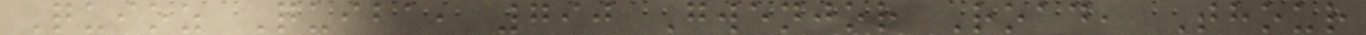Quioz Quiba, 790 Gwenjor Road, Thour
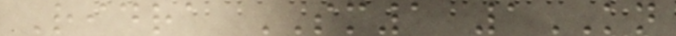Ridra SM1 1KN
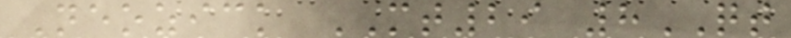Neozick MT29 8QT
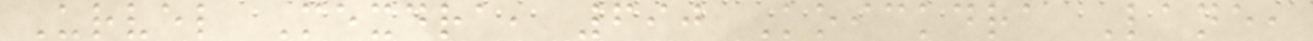Urvel Mexdra, 690 Koickdra Lane,
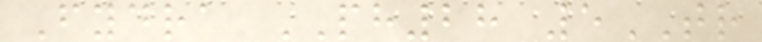Fydra PH28 5TR
